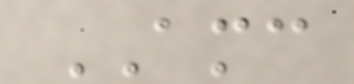AMC
